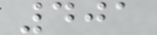401
